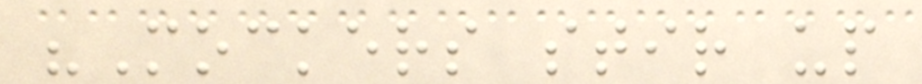"Mockers stir up
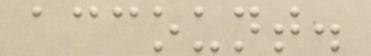account.
